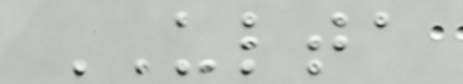ULTA
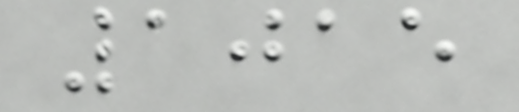1015
